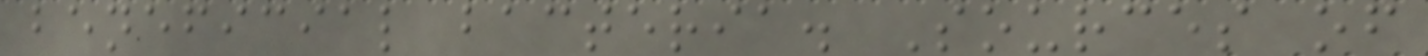beneficial bacteria. Sources of
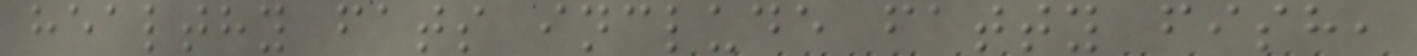healthy fats include fatty fish,
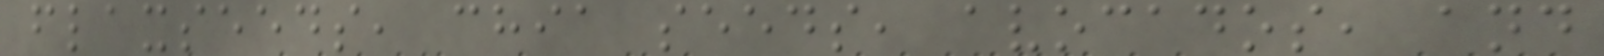flaxseeds, chia seeds, avocados, and
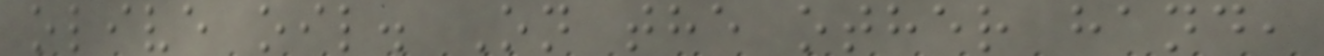olive oil. On the other hand,
